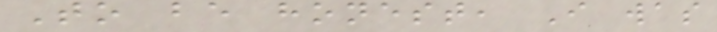To be honest, I was
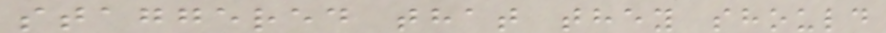staggered that they should
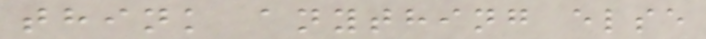think anything else
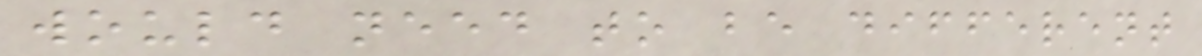would need to be different
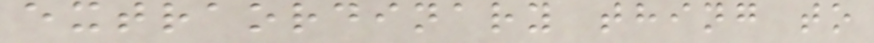extraordinary thing to
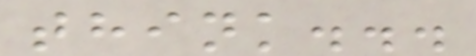think...
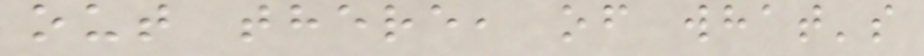out there, of what's
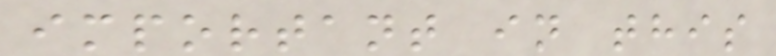important in this
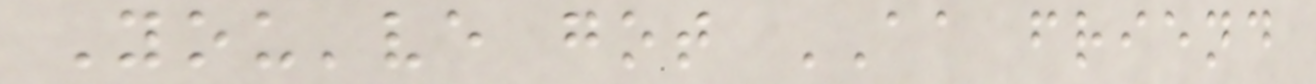You've got AA friend
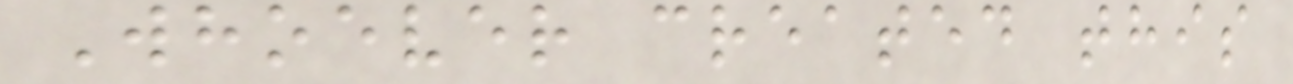Whoever created this
